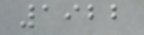1922
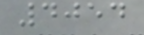4054
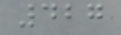427
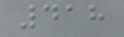418
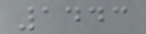1443
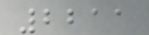2211
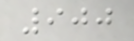900
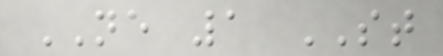NE 1 ST
